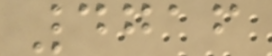4716
